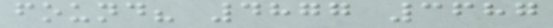found? 4877 3687
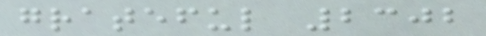grateful 2302
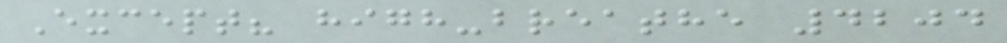Except? high-breathe 4204
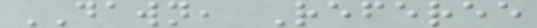DAWN, Referee
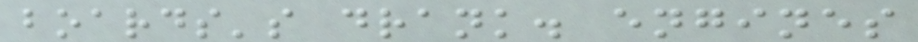boards's drank. engines
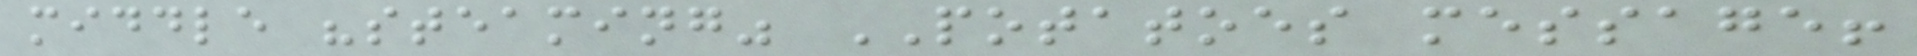middle "steaming" POTATOES message!
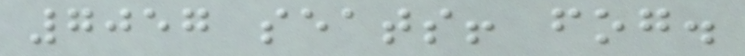7057 seats! fog.
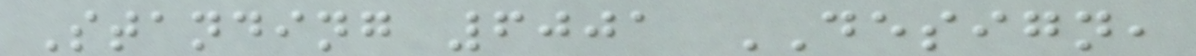Standing 6001 DESIGN,
